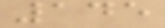145
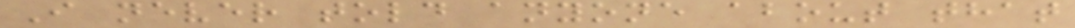I never told anyone about that
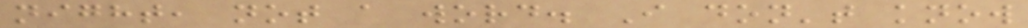night, not a word. I don't know
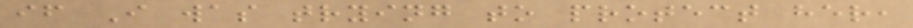if I was trying to protect her,
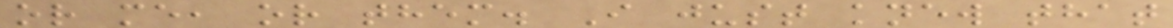or me, or them. I just knew that
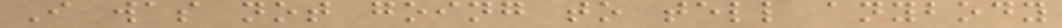I was not going to tell anybody
